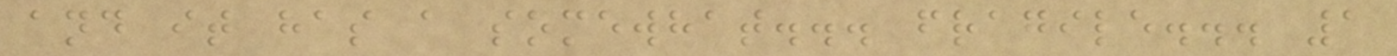and it has a somewhat... fragile... 1
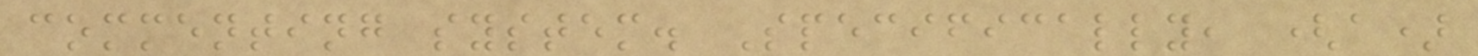commenting system. Specifically, (a)
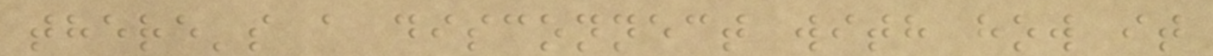there's a disconnect with how it
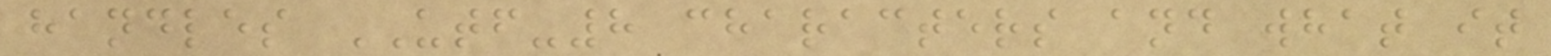handles UTF-8 characters and what it
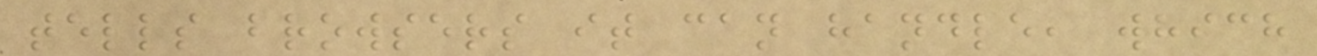tells browsers it can handle, which
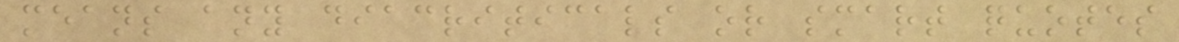means any diacriticals or smart quotes
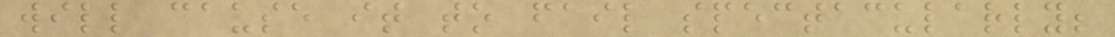will cause it to fail spectacularly;
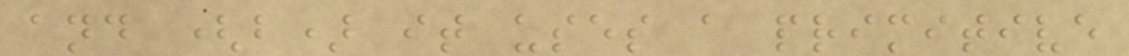and (b) it uses a primitive
